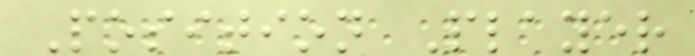Position Player
